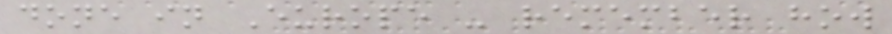done in Europe - remember how
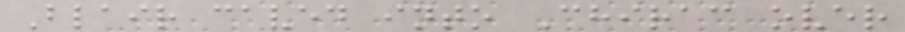Blair caved into Chirac over
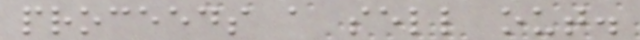proceeds a sell out.
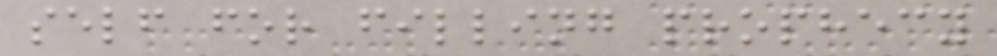self for filling prophecy
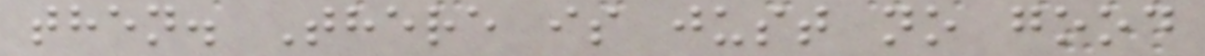then. There is just no good
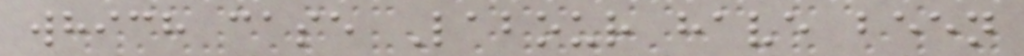which case Labour have been
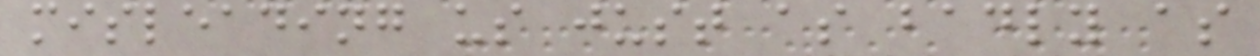misleading us just as badly as
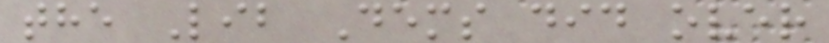the Lib Dems did over
